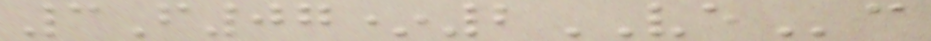3F07*2VEc
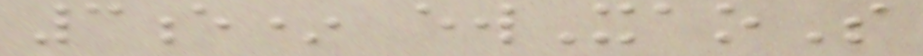3e* ewXaoS
